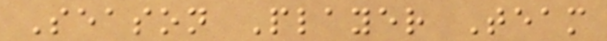Season Player Team
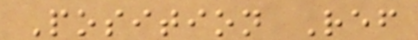Position Ref
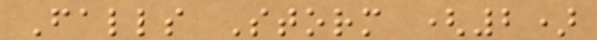Falls Storm (2)
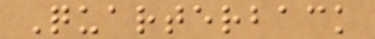Quarterback
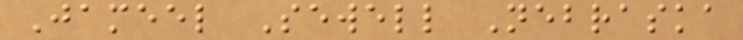Jameel Sewell Nebraska
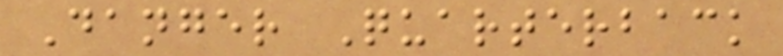Danger Quarterback
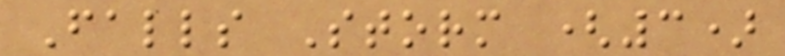Falls Storm (3)
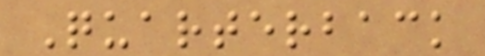Quarterback
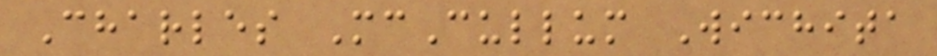Charles McCullum Wichita
